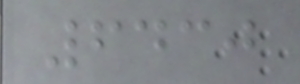6430
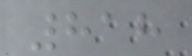818
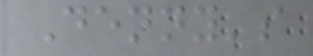Denny's
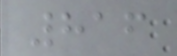816
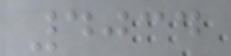4034
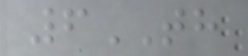6TH
